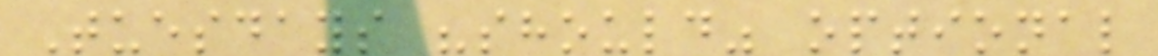Tuesdays "should" optional
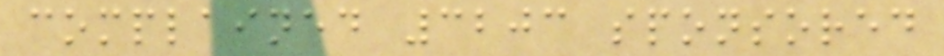complained 3203 sponsored
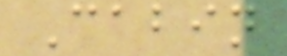Cabin
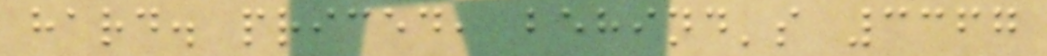hard. priced, behind's 3367
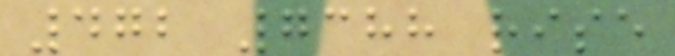472 7388 rise
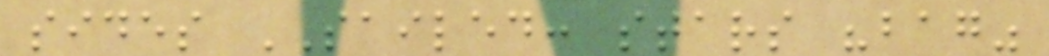sides SAILED: stars "bag"
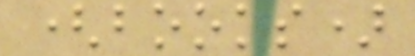(books)
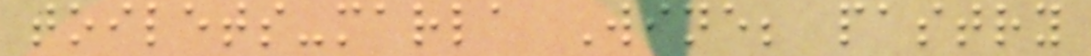toilets-marla Wine; pastry
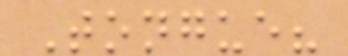Tongue?
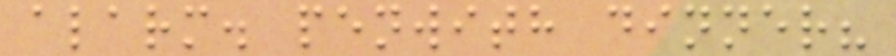alarm. penwith dinner?
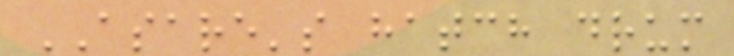ASARE's hatch drum
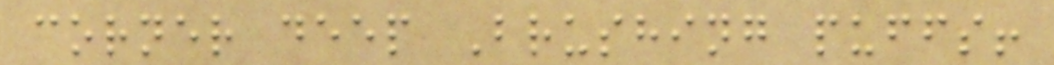corner deep Brushing puffs!
